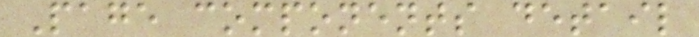Page components detail
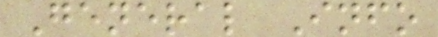General Info
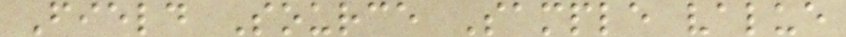Field Source Sample value
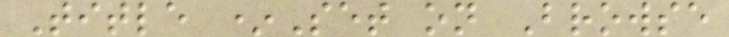Title *Set on Browse
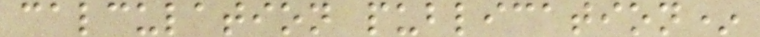calculation publication*
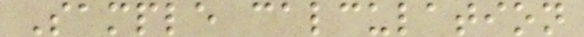Sample calculation
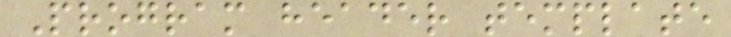Program header template
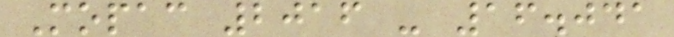Mopac 2016 - 16.041
